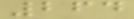264
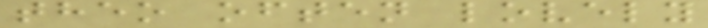theo often lovely
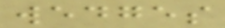wedges
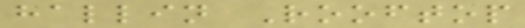hallin Rooftop
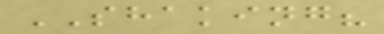SHAKING?
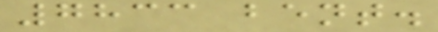7833 bent.
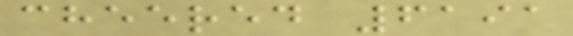cheered 6191
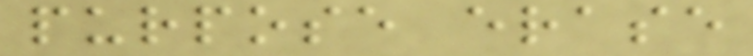purpose erase
